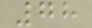78
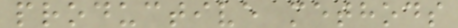productive methods
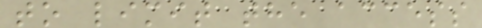to limit the access
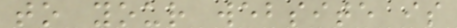to your website is
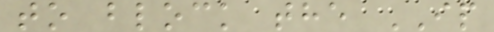to block the IP
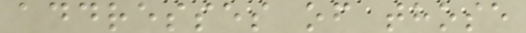addresses of those
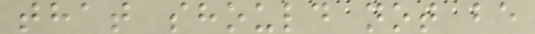that should not be
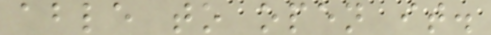able to open it.
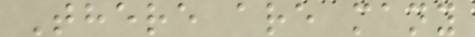There are many
